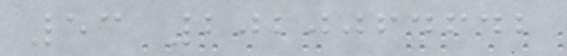53 2020064642
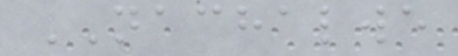NACHALWE
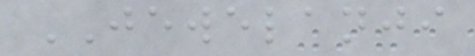JEWELANJI
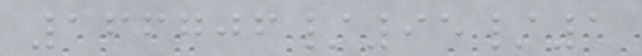166706/95/1
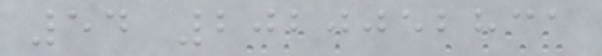54 2020052831
